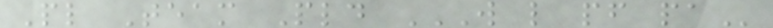Pl Team Pld W L PF PA
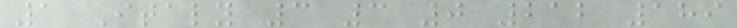1 Italy 3 3 0 212 189
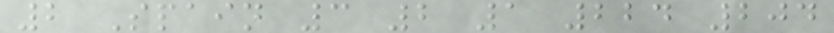2 Spain 3 2 1 224 204
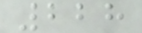228
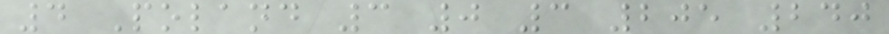4 Poland 3 0 3 205 240
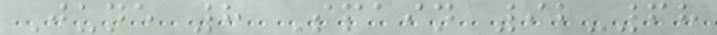June 8 Spain 92-68
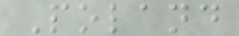Poland
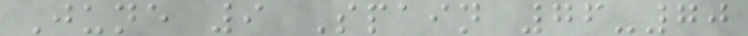June 9 Spain 76-70
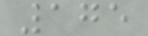175
